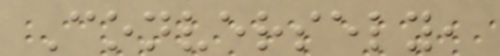Conversely,
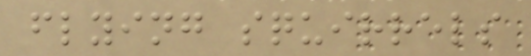flying squirrels
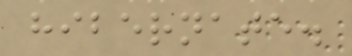hibernate.
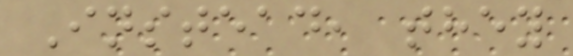Instead, they
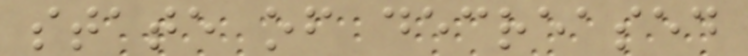state of decreased
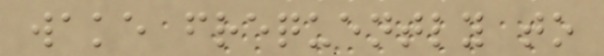wake frequently to
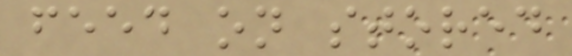feed on stored
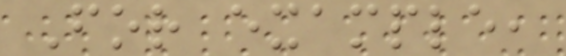For example,
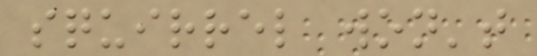squirrel won't
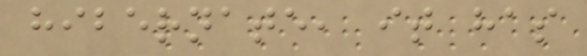hibernate, it has
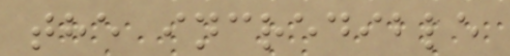the incredible
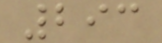293
